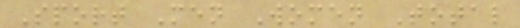Sport Men Women Total
